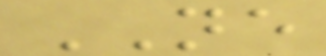NE
